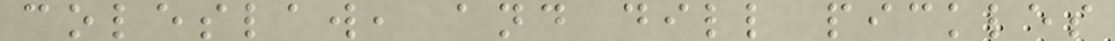coleslaw, and dill pickles
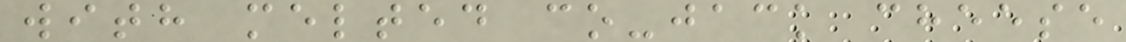with melted co-jack cheese
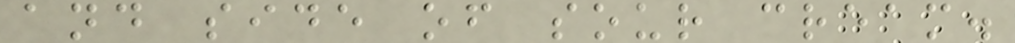and side of sour cream.
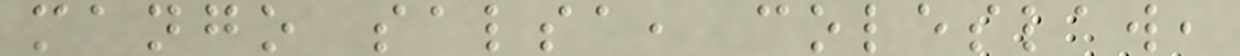mango salsa, coleslaw,
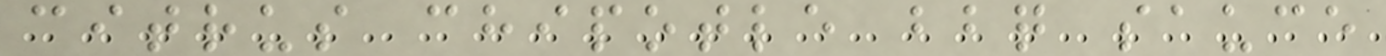citrus chipotle bbq sauce
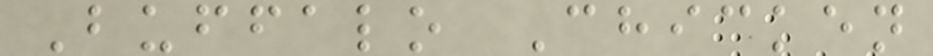Buffalo Chicken
